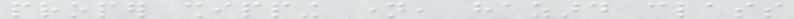proper shipping name, hazard class
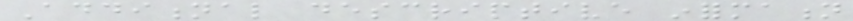Additional descriptive information
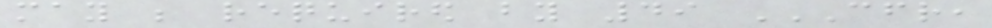may be required by 49 CFR,
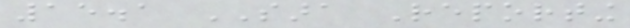15.1 SARA Reporting
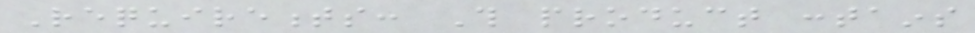Requirements: This product contains
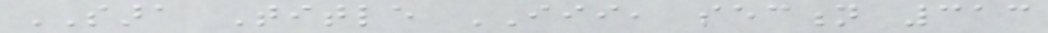SARA Title III, section 313
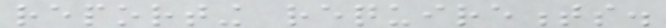reporting requirements.
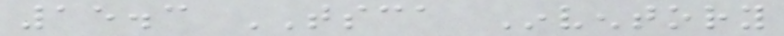15.3 TSCA Inventory
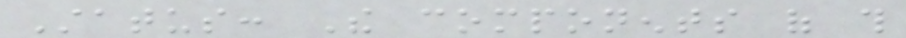Status: The components of this
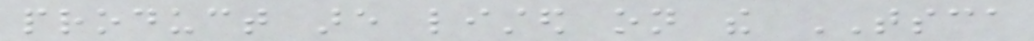product are listed on the TSCA
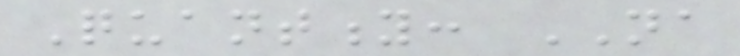Quantity: NA
